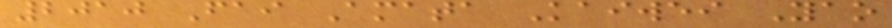2010 Fai Amata Kaiwei Yao
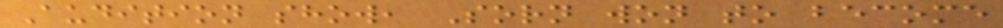Audition show, Sorn won to become
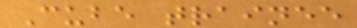Cube trainee
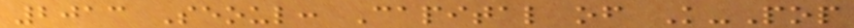2013 Seoul: Capital of K-Pop
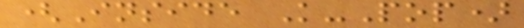(Inside K-Pop)
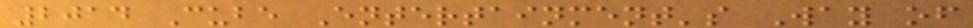2014 Cube Entertainment's Way of
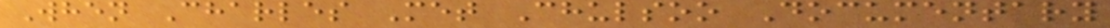When Charles Met Chulsoo Documentary
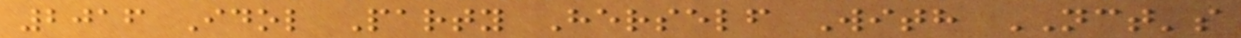2016 Idol Party Herself With NCT's
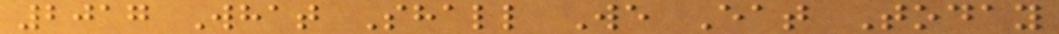2017 What Shall We Eat Today
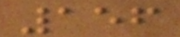156
